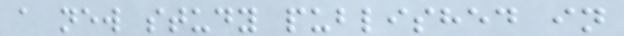a new study published in
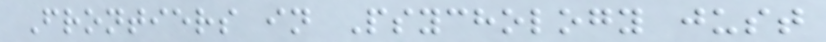Frontiers in Psychology just
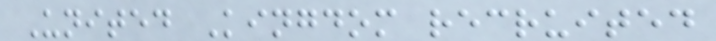United Kingdom recruited
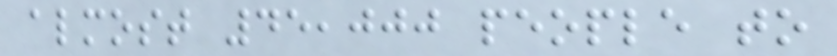almost 45,000 people to
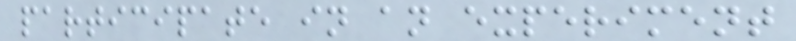participate in an experiment
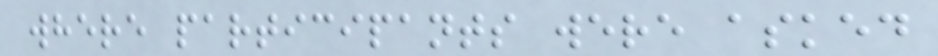where participants were asked
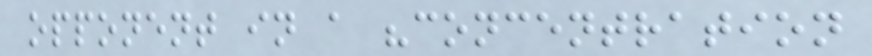opponent in a "concentration
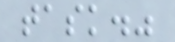task."
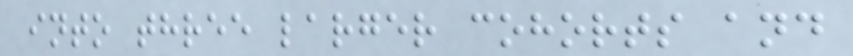into three larger cohorts and
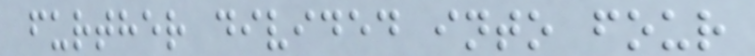further divided into four
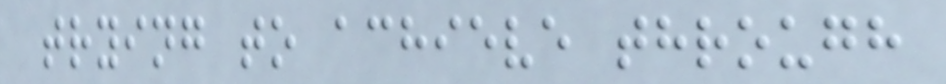trying to achieve through
